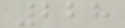228
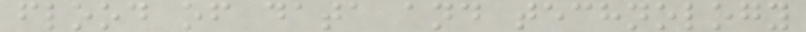flood of data and technology
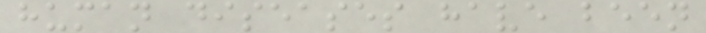human diseases have been
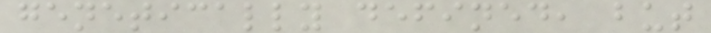genetically defined, but
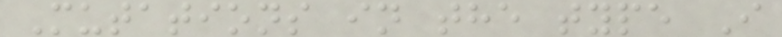Mutations in the type I
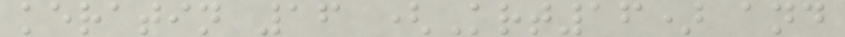keratin 16 (Krt16) and
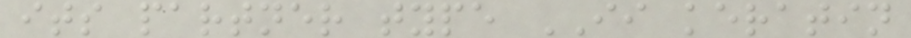its partner type II keratin
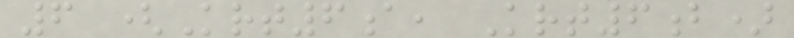6 (Krt6a, Krt6b)
